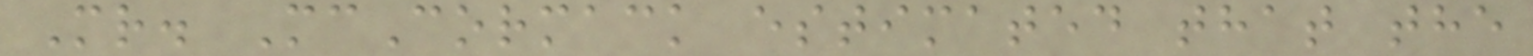Mr. McCormack estimated that the
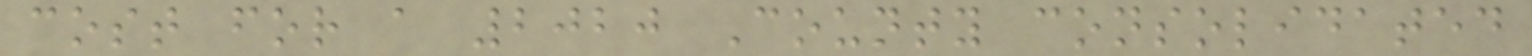cost for a 2020 County consolidated
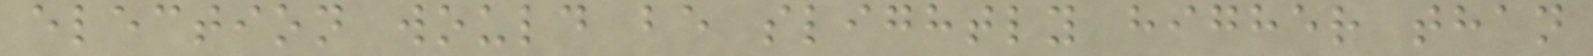election would be slightly higher than
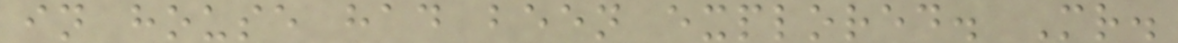in house had been explored. Mr.
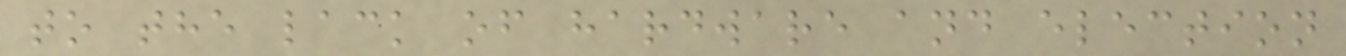to the lack of hardware and election
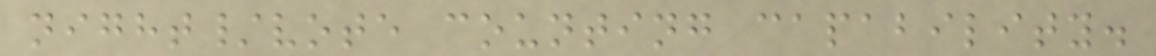night/vote counting capability.
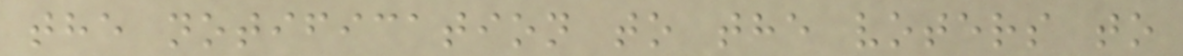the notification to the voters to
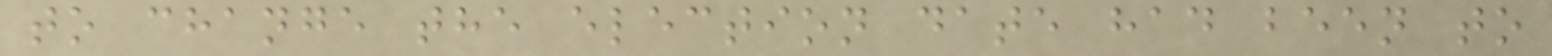to change the election date had been to
